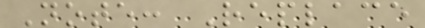Note: Replace
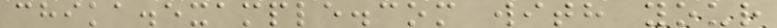chika.example.com with your
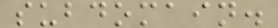subdomain.
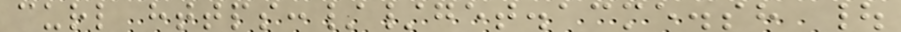curl https://get.acme.sh |
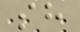sh
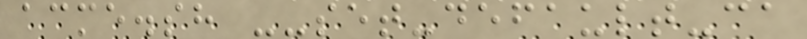acme.sh --set-default-ca
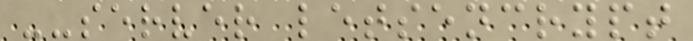--server letsencrypt
